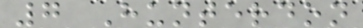7 Hunterdon
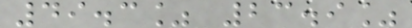49.3% 23.9%
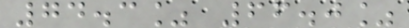74.3% 66.0%
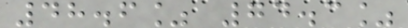48.6% 74.3%
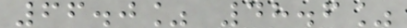66.0% 48.6%
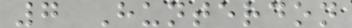7 Hunterdon
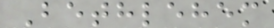Bethlehem
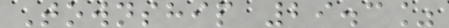Township 29.3%
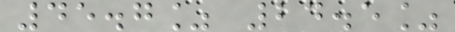45.7% 24.5%
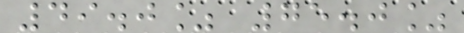49.0% 75.0%
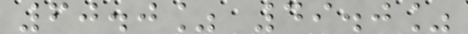60.0% 49.0%
